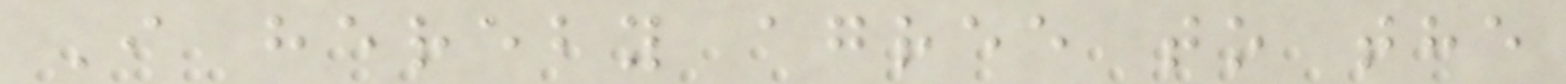I hereby agree to the
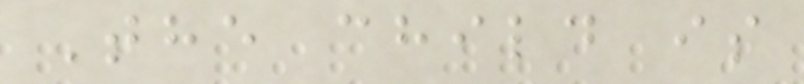The child is
